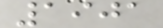1901
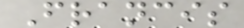Francis
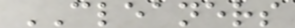CLEANERS
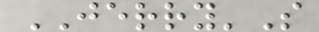JERRY'S
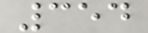354
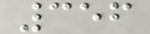356
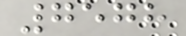7578
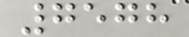7578
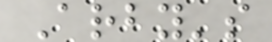Arby's
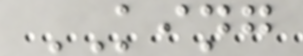KING
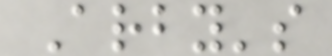Arby's
